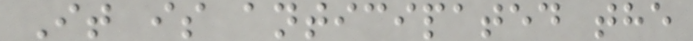It is anticipated the
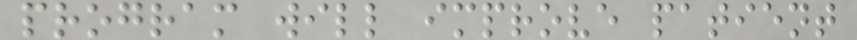program will improve patient
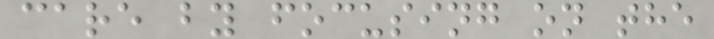care by focusing on the
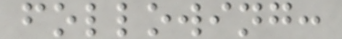following:
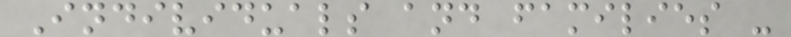Individuals and families -
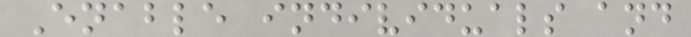Enable individuals and
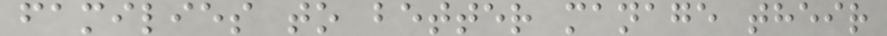families to better manage their
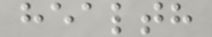health
